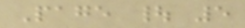Page | 5
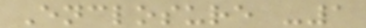Enclosure -1
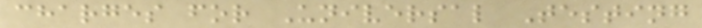charges for Universal Testing
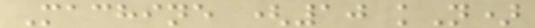Machine (10 kN)
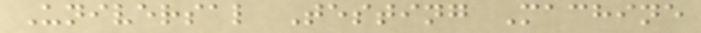Universal Testing Machine
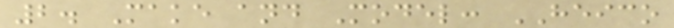2. Make and Model: HEICO
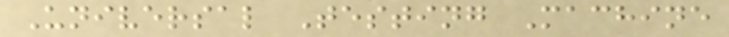Universal Testing Machine
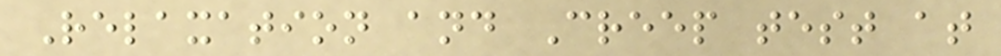Relaxation and Creep test at
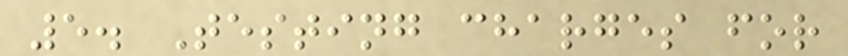5. Testing charges for
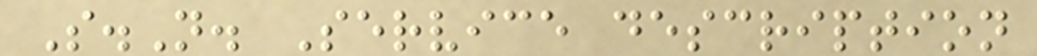S.N. Service description
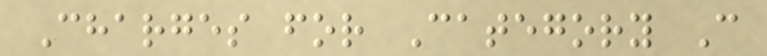Charges for Category C
